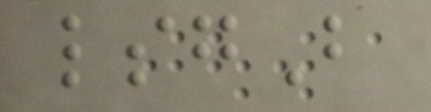lsgB
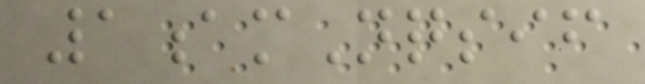1amNqsif
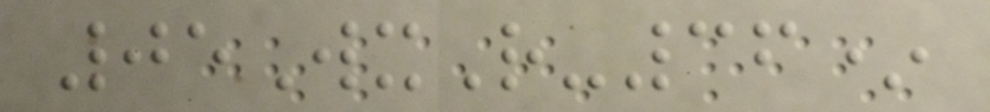05WxR-36*
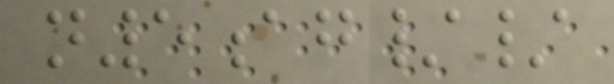n5ag//
